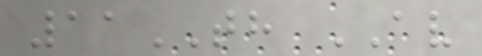11TH AV
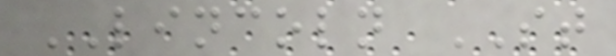LINCOLN ST
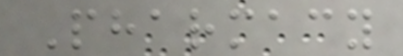Pharmacy
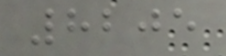8205
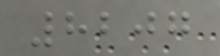8207
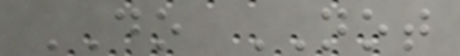DO NOT
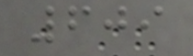609
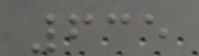635
